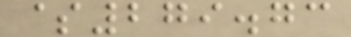$279.73
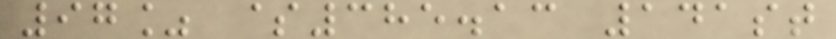97% $385.13 141st
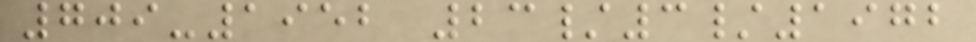709-1952 23/3/1972
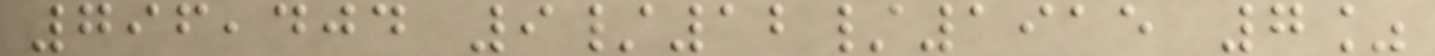796,404 9/12/1915 7%
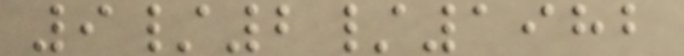9/2/1982
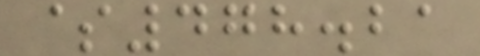$478.21
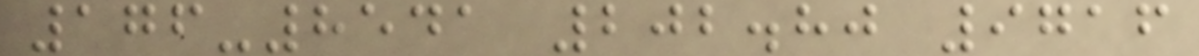176-8541 202.80 9716
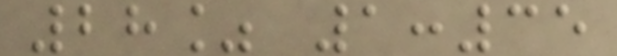28% 1:35
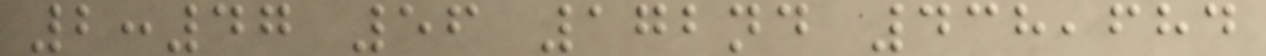2:47 56 172nd 438,684
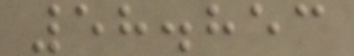58.853
